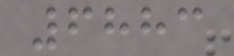6883
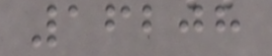16208
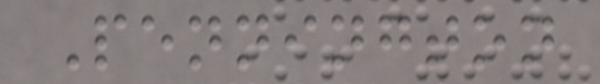Pennington
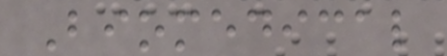Biomedical
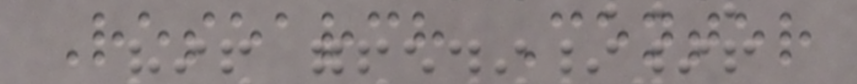Research Center
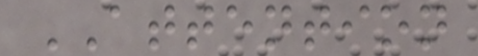ATTENTION
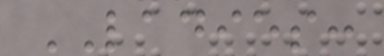LADIES:
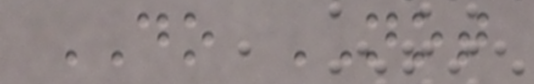DO NOT
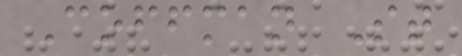Coffman St
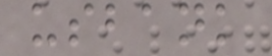usbank
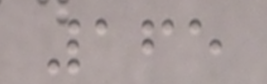165
